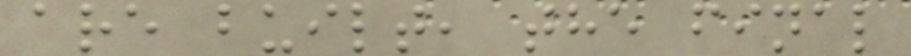are built, the final
